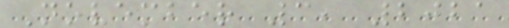November 3, 2021
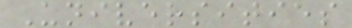Universities
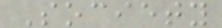Society
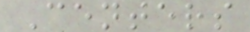Centers
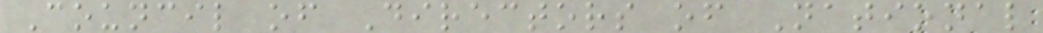Council of Directors of National
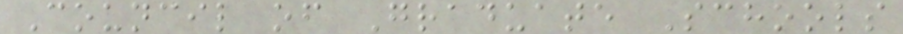Council of Graduate Schools
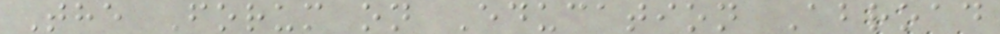The Forum on Education Abroad
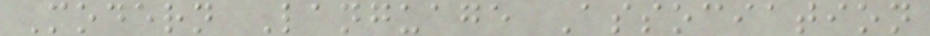Modern Language Association
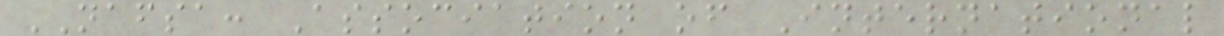NAFSA: Association of International
